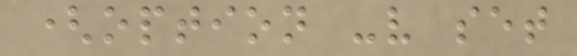(option -v set
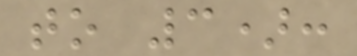to 3):
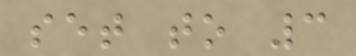set to 3
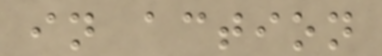in action
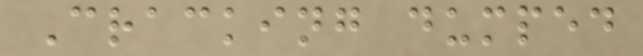Cracking dumped
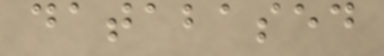databased
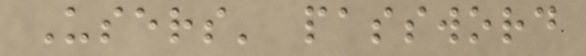Users' password
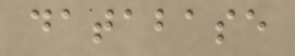database
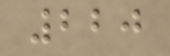220
